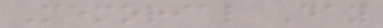Memorial Day
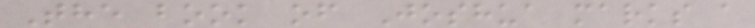The book of Joshua marks a
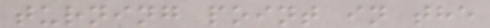turning point in the
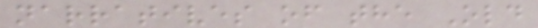narratives of the Old
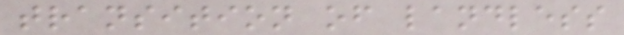transition of landless
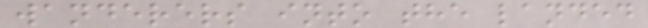wanderers into the landed
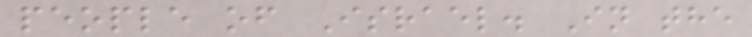people of Israel. In the
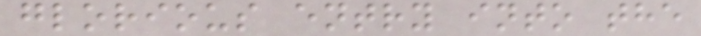glorious entry into the
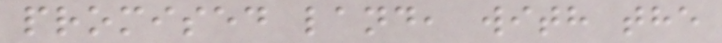promised land, with the
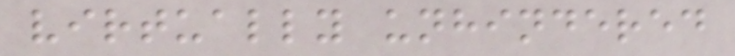virtually unhindered
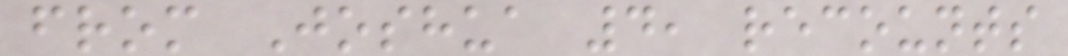from Joshua 4, recounts
